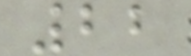22
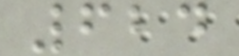624
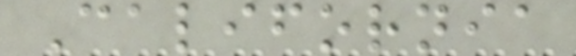California
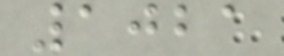1021
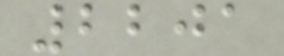2201
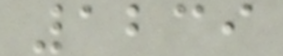1239
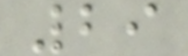29
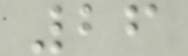26
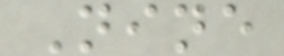Nine
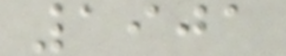1901
